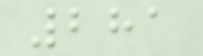281
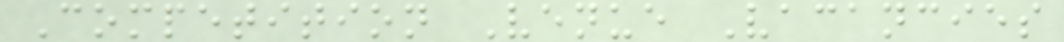Competition Venue Vacancies
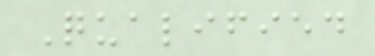Qualified
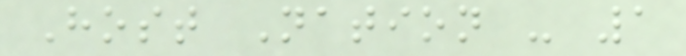Host Nation - 1
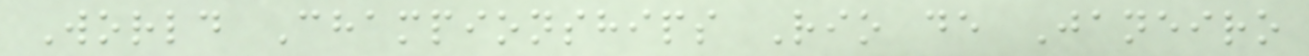World Championships Rio de Janeiro
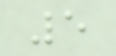5
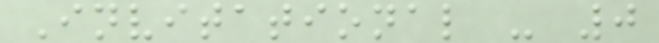Invitational - 0
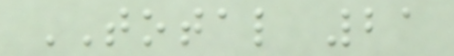TOTAL 21
